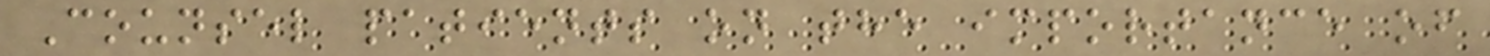Counsel patients on the importance of
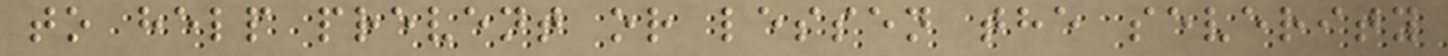to help prevent or lessen the severity
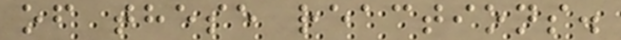of these reactions.
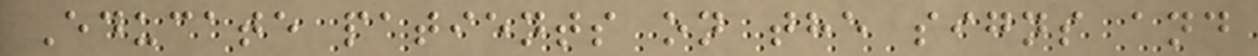Educate patients on the signs and
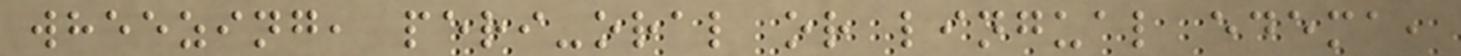wheezing, peri-oral or lingual edema,
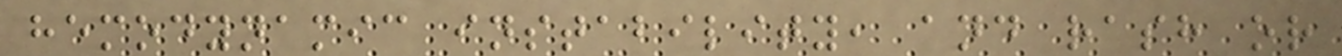hemodynamic instability, and rash or
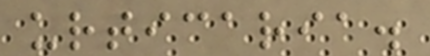urticaria.
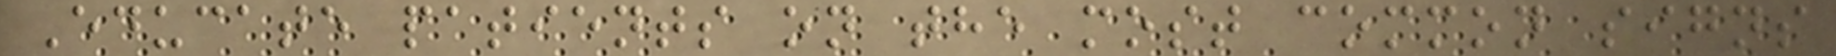Educate patients on the most common signs
